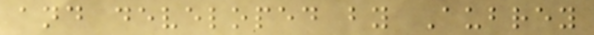and developed by Aubrey
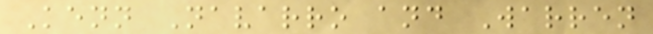Kenn Navarro and Warren
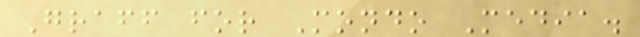Graff for Mondo Media.
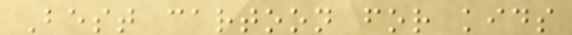Best cartoon for kids
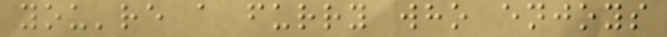you're a furry who enjoys
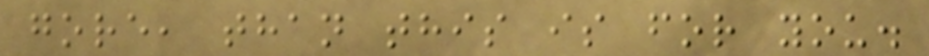gore, than this is for you.
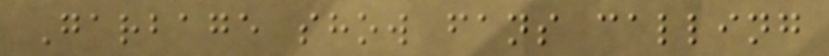Garbage show fans calling
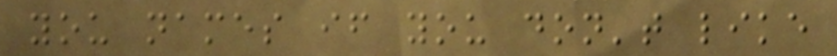you names if you don't like
